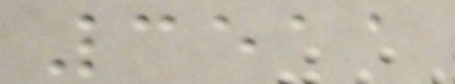3511
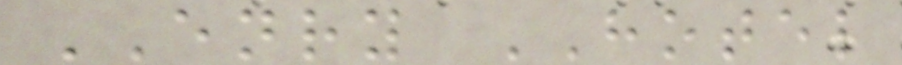ENRY HOTEL
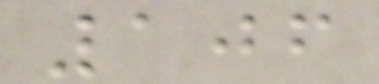106
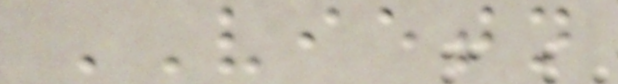VIETN
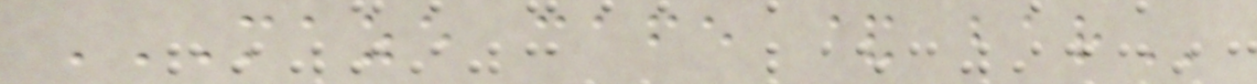MAZE CAFE & BAR
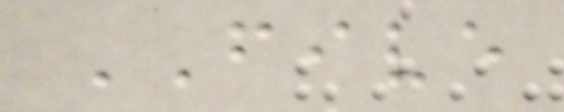FIVE
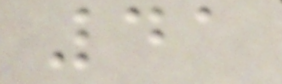41
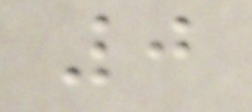0
